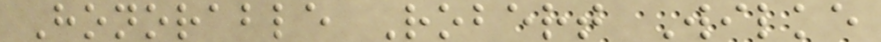Honorable Robert Wilke
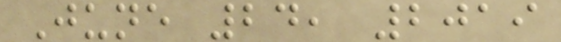June 24, 2019
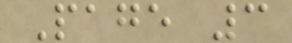Page 3
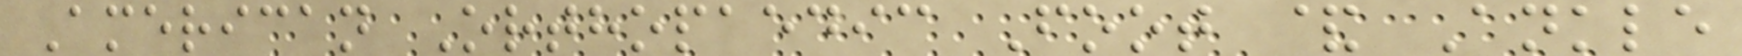American Orthopaedic Foot & Ankle
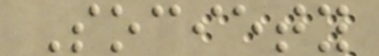Society
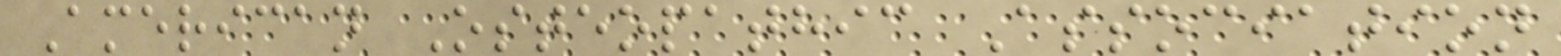American Osteopathic Association
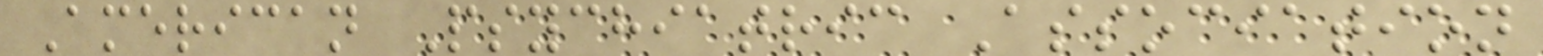American Psychiatric Association
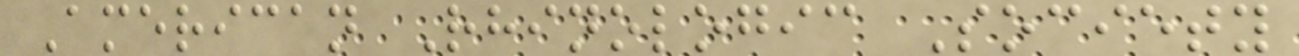American Rhinologic Society
